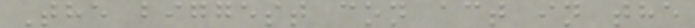The biggest con act in the
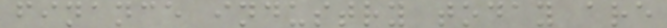finance industry today are
